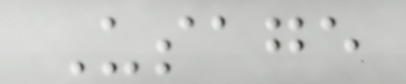Usage
